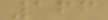166
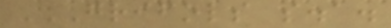GRIFOLS S.A.
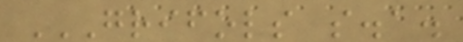GRIFOLS S.A.
